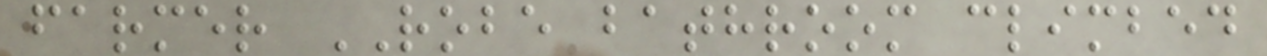farmer ROBE bathroom climbed
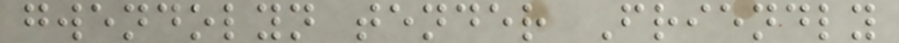gwendolyn tender Friendly
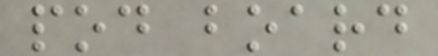pod board
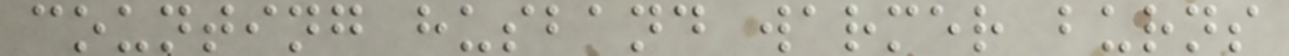counting husband warmer burns
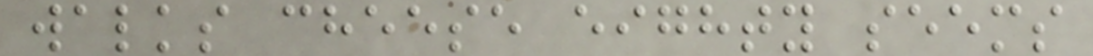walks cheese eighty seems
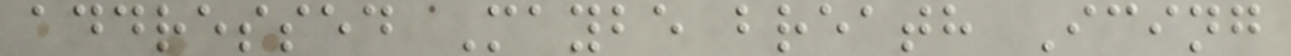addressed Maybe breath Icing
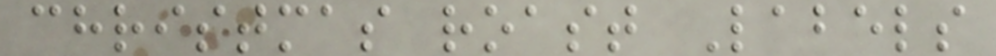christmas roast Labels
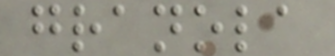granola
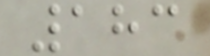183
